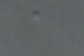a
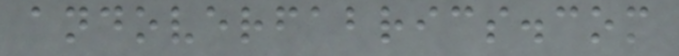andoverfabrics.com
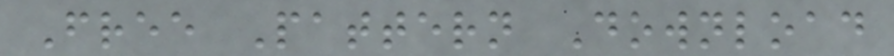Free Pattern Download
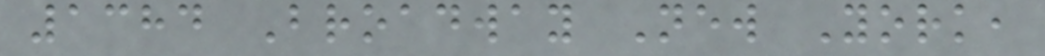1384 Broadway New York,
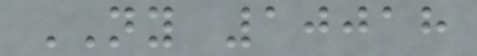NY 10018
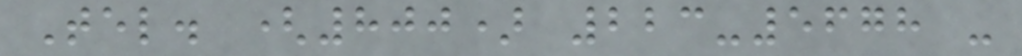Tel. (800) 223-5678 -
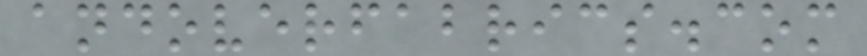andoverfabrics.com
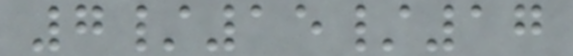7/15/17
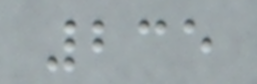235
